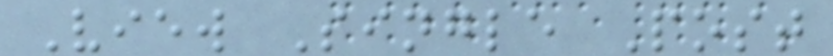View Single Post
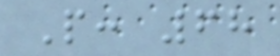P: 68
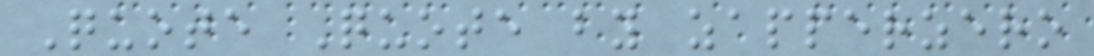Quote Quote by zapperzero
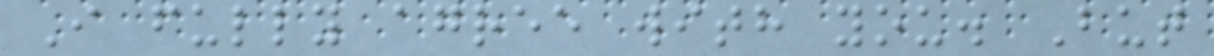I fully agree with you. But
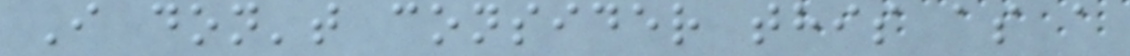I don't consider this as a
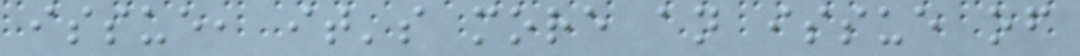issue, it's more an issue of
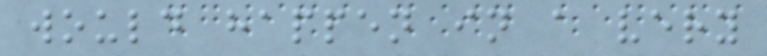would happen in a very
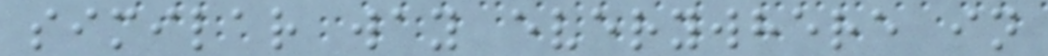similar way everywhere in
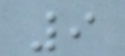9
